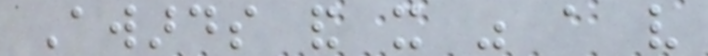Awards and it was a very
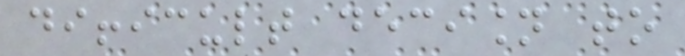difficult decision to
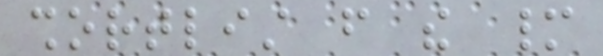shortlist from the many
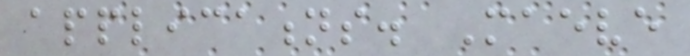applications. Maeve
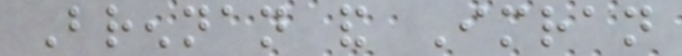Brennan and Imran
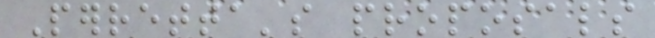Perretta's proposals
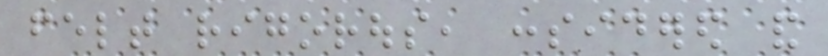felt rigorous, considered and
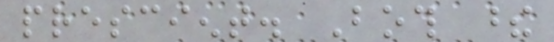prescient. Both these
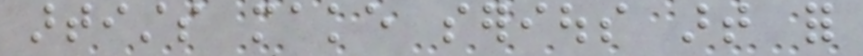artists make serious art for
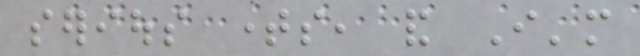serious times, and I'm
